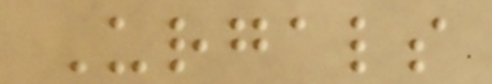Urgals
